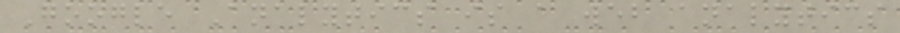Google Analytics is a web analytics
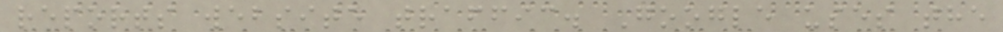reports website traffic. Google uses the
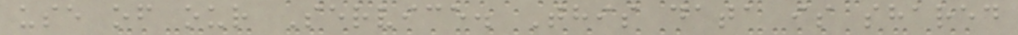use of our Service. This data is shared
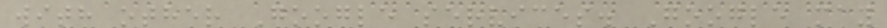with other Google services. Google may
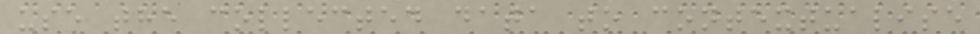use the collected data to contextualise
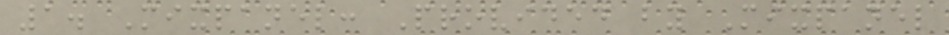1. Mixpanel: Provided by Mixpanel
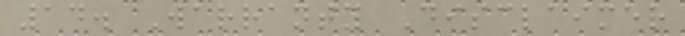14. Warranty Disclaimer
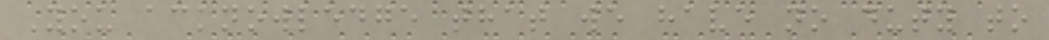You acknowledge that we have no duty to
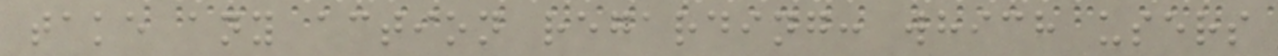take any action regarding: which users
